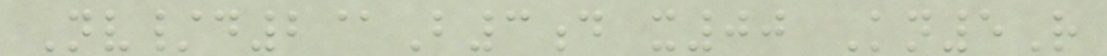Nv/d2@B3d x00 Kn5R
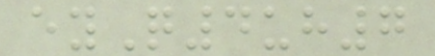eyQ4uh7
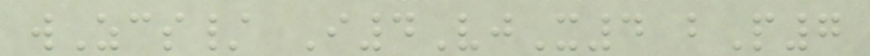wZcs/ I4VjX4 bP7
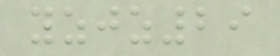yzjz29
